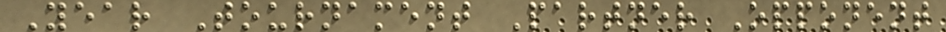Year Tournament Partner Opponent
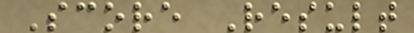Score Result
